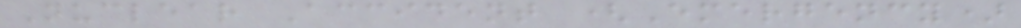Nuclear Accident (Emergency)
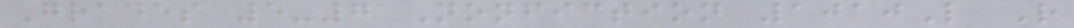Grades 5-7 Nonfiction 1010L R
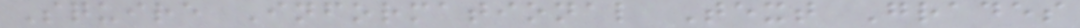Squire Informational Text Grades
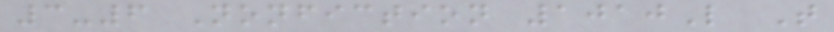3-6 Nonfiction 1010L T
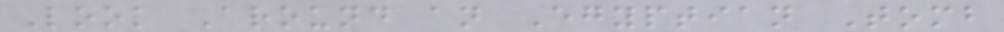Look Around an Egyptian Tomb
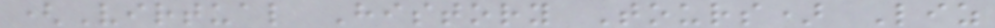(Virtual History Tours) Liz
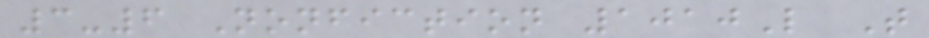3-6 Nonfiction 1010L T
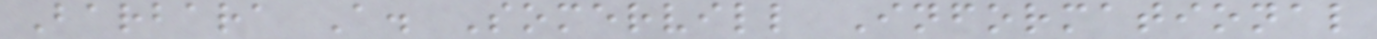Barbara A. Somervill Informational
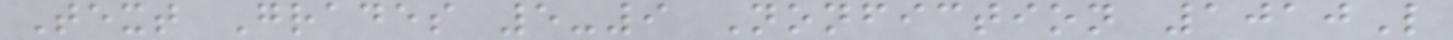Text Grades 5-9 Nonfiction 1010L
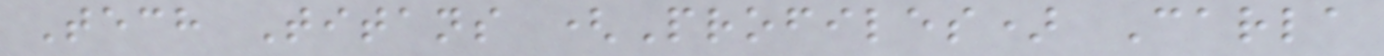Tech Titans (Profiles) Carla
